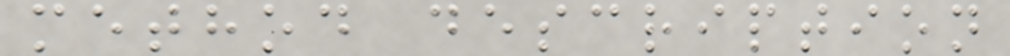method description
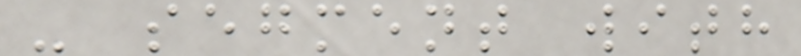- segment with
